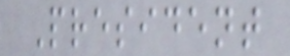President
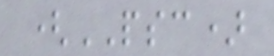(PSC)
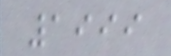1999
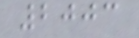2003
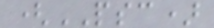(PSC)
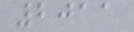2011
